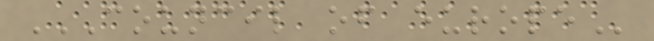COUNCIL OF EUROPE
